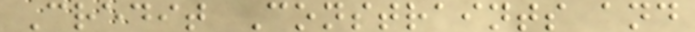Credit Constraints and
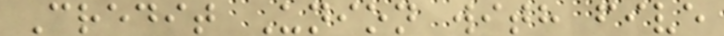Credit Union with five
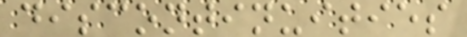discontinuities
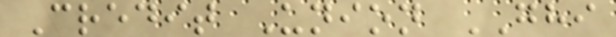Credit Union GHI
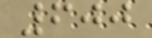600
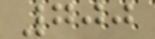700
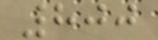800
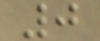0
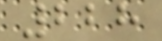228
